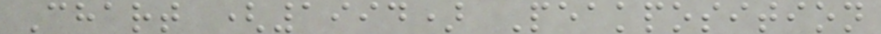Chart (1994) Peakposition
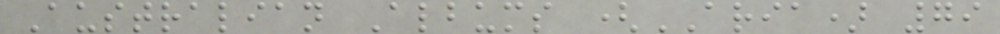Australian Albums (ARIA) 79
